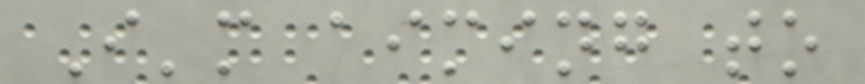I'm aiming to
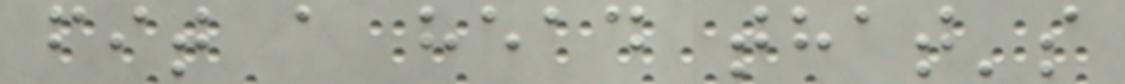fit a head that's
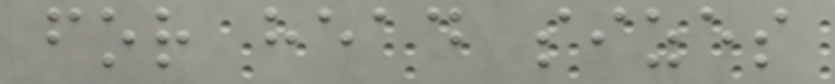for head sizes
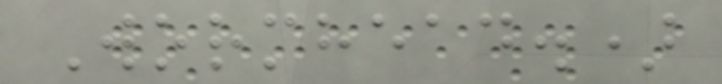Wormhead.)
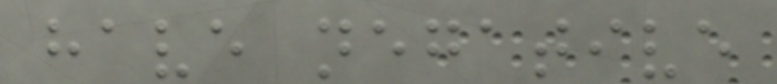have negative
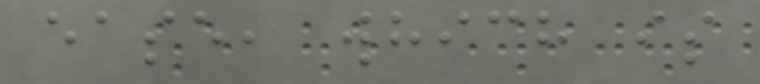ease, which is
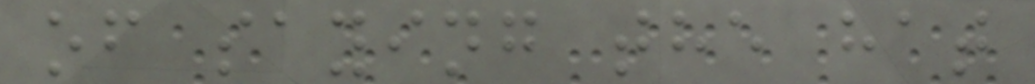of saying the hat
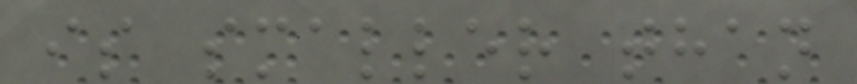is smaller than
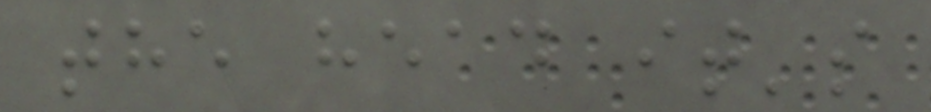the head it's
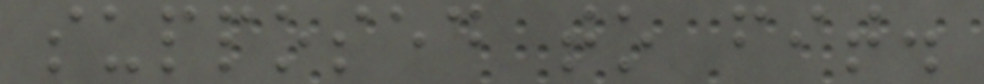supposed to fit.
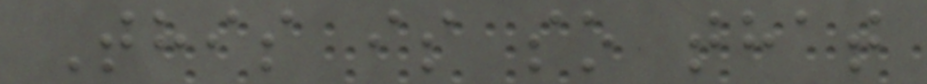This is so that
